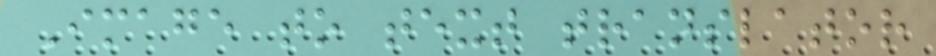Image to text translator
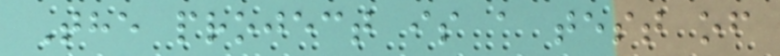The project is a test of
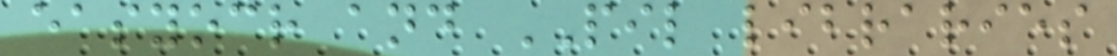easyocr and PIL libraries
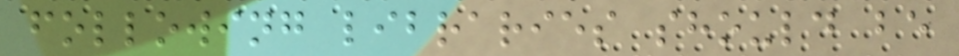following libraries should be
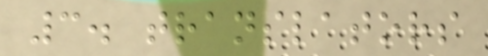3. translators
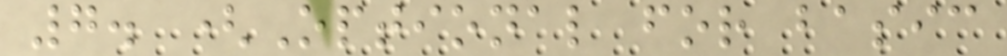7. (Optional for basic
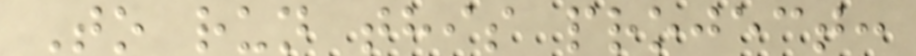To run this project:
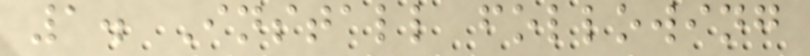1. Install following
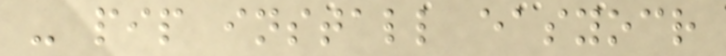- pip install easyocr
